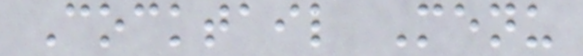Cocktail Menu
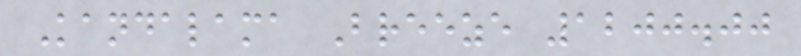Kandalama Breeze 1200.00
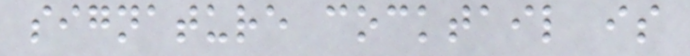signature cocktail is
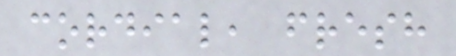cordial, fresh
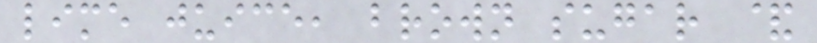lime juice, brown sugar &
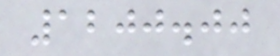1200.00
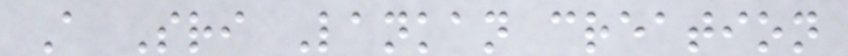A Sri Lankan creation
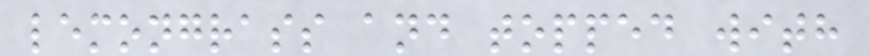lemongrass and topped with
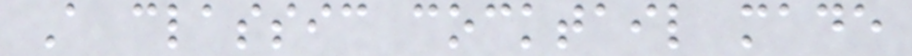A classic cocktail made
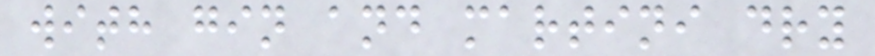with gin and martini dry
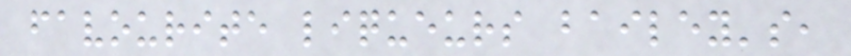favourite liqueurs bailey's,
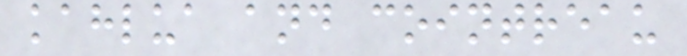kahlua and cointreau
